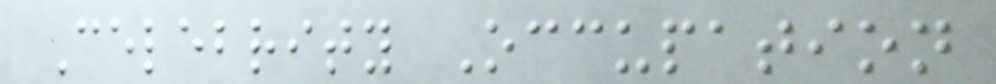Celebrity Occupation
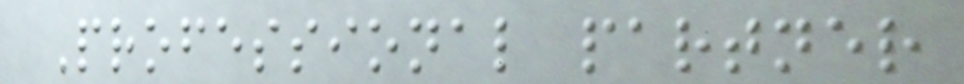Professional partner
